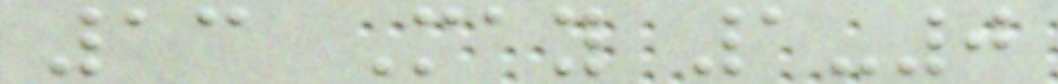13 May 1-0
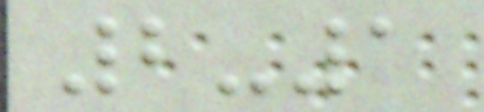2-1
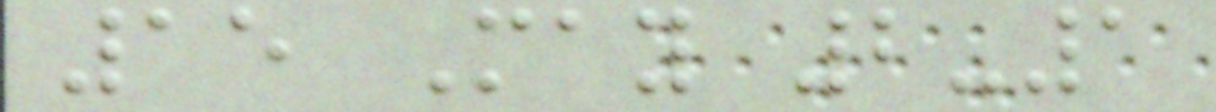15 May 2-1
